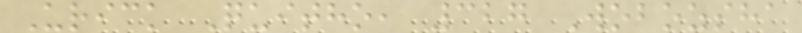Urick Quitho, 327 Wobozsha
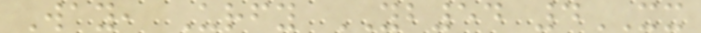Way, Urfy YB54 4XX
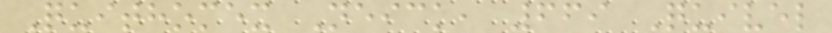Quithomex Neick, 669 Quivel
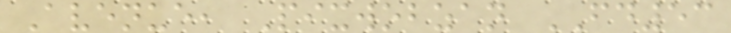Avenue, Pixwobzan FD53
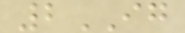2IG
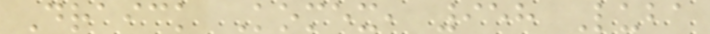Draick Komex, 958 Luba
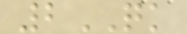2QK
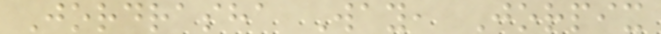Jordrasha Way, Jorpix
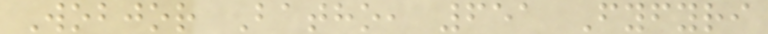Wobjor Batho, 651 Fyfyri
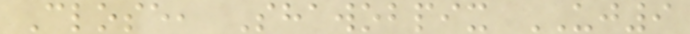Close, Shawobpix UJ9
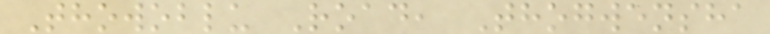Thowoblu Road, Thogwensha
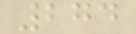274
